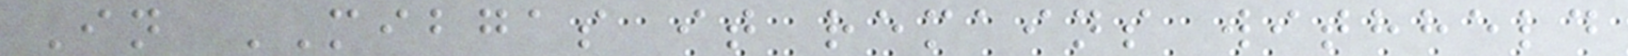In MIBGAS it remains withheld
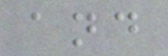and
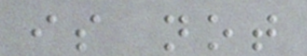is not
